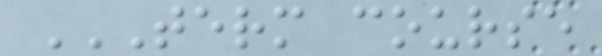TERM COURSE
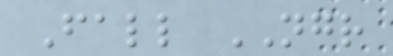Fall NGR
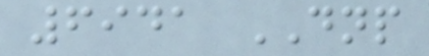6941 DNP
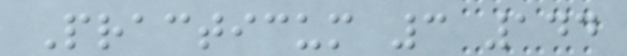Practicum 3 144
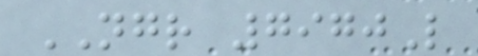NGR 7970L
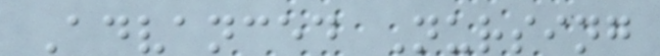Advanced Nursing
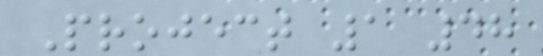Project 1 48
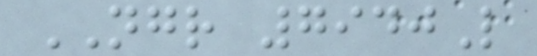NGR 7940L
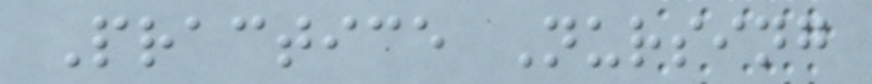Practice Nursing
